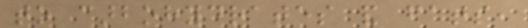to carbohydrates and fats,
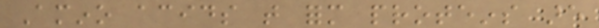Amino acids that form proteins are
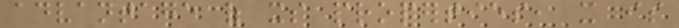advantage of its properties, it is
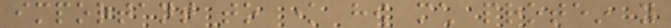important to know how much protein you
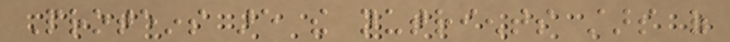Proteins are the nutrients stars of
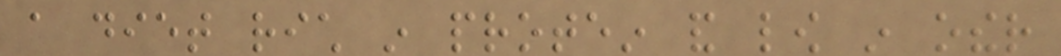a diet rich in protein and low in other
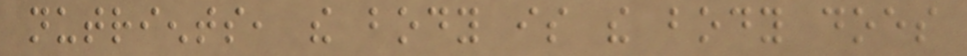nutrients, the body is the body does
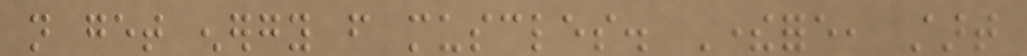not get energy from muscles. Therefore, start
